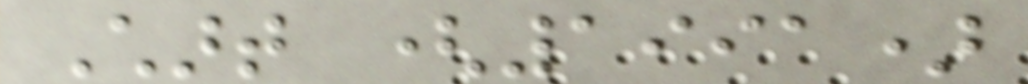Chart (1991)
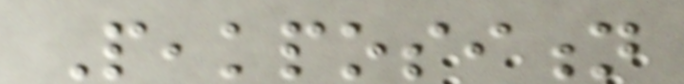Peakposition
